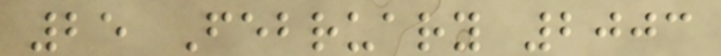25 February 2003
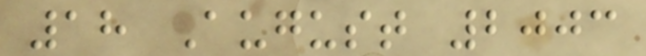18 August 2003
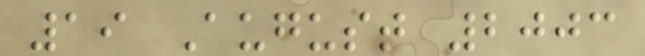19 August 2003
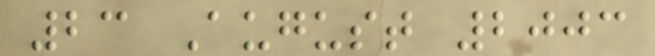23 August 2003
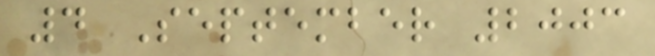4 September 2003
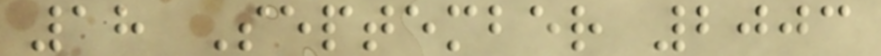18 September 2003
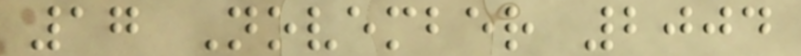17 November 2004
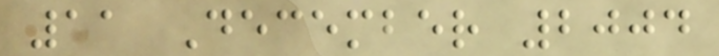11 December 2004
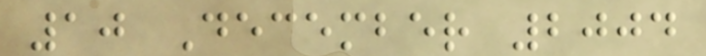10 December 2004
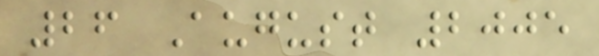26 August 2005
